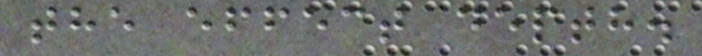the effect depth.
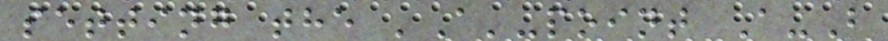setting the 'A'-point A-B
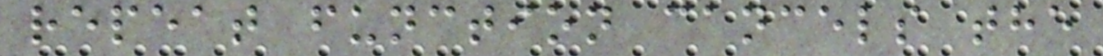repeat function cancels the
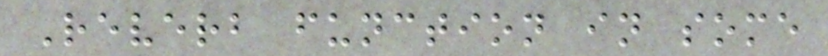Reverb function in some
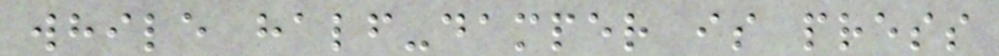while half-damper is press
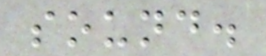sound.
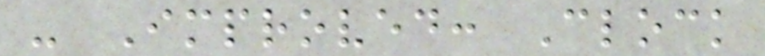- Improved: Clock
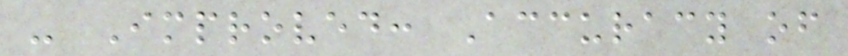- Improved: Accuracy of
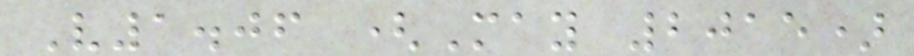V1.06 (May 2015)
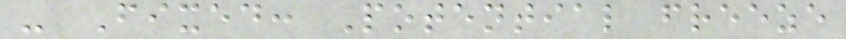- Fixed: Potential freeze
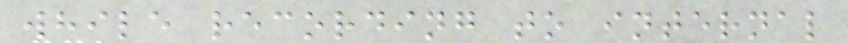while recording to internal
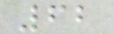62
